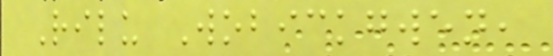Rilu Wobickgwen,
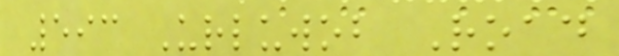593 Urluwob Road
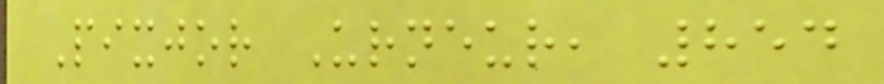Pixjor Urneur, 854
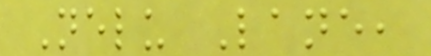Nelu Lane,
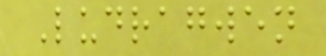Ludragwen
